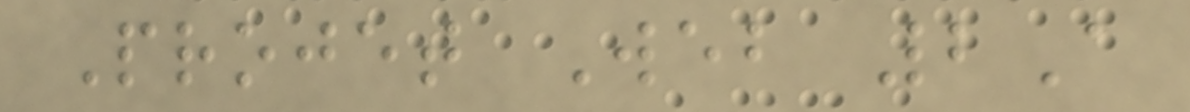Projet Web 2A
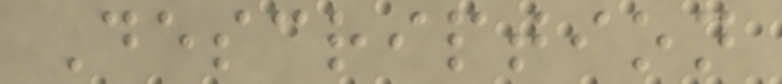Description
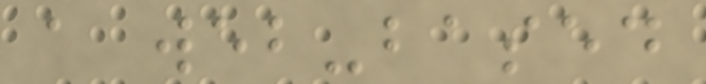a web-based
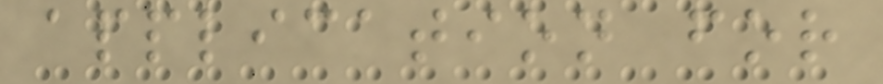application for
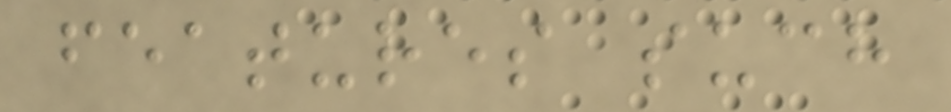features such
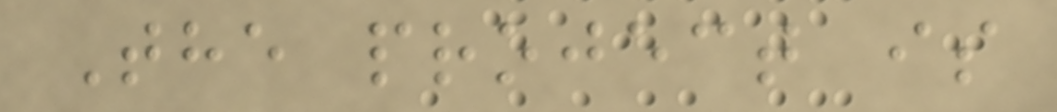The project is
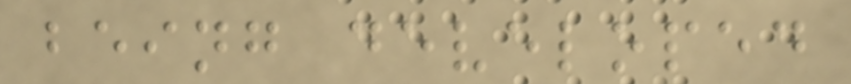being developed
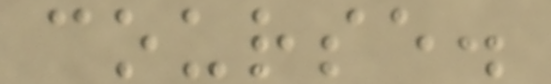course.
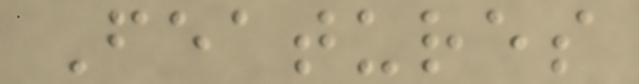Features
